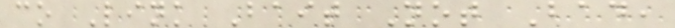co Link Bait Not Bad,
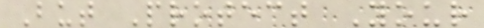But Protect Your
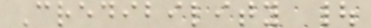Credibility |
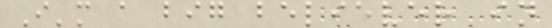I'm a big believer in
